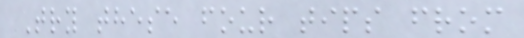Try these four tips from
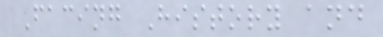Facing History and
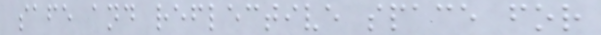safe and reflective space for
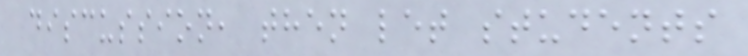discussion, then let students
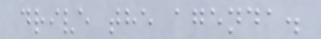drive the agenda.
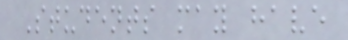Students may have
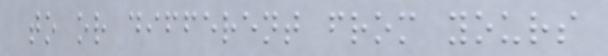to or different from yours
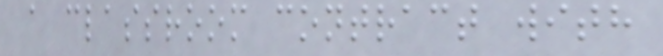a classroom contract with
